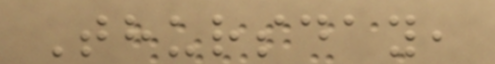Thursday,
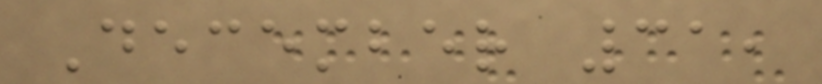December 31,
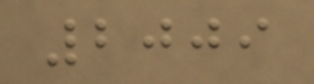2009
